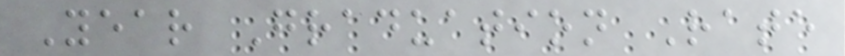Year Graduation Rate
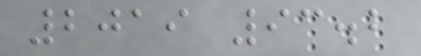2019 93.2
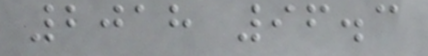2018 96.3
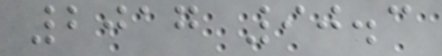2017 90.3
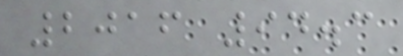2016 94.3
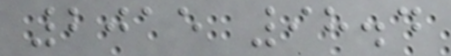2015 98.4
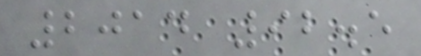2014 92.5
